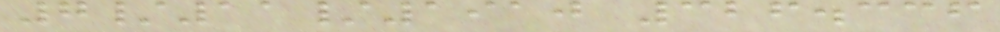7/11/1910 326.336
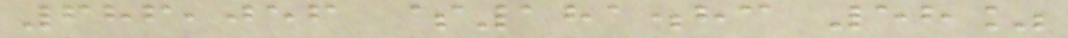686,056 $181.83 58%
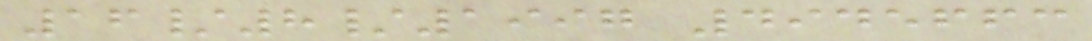16/8/1997 4945663
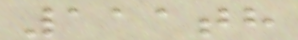111th
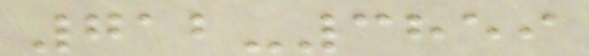712-3859
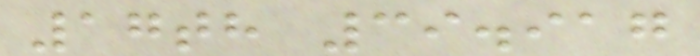17th 39.917
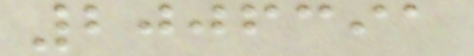2006391
